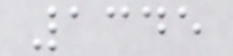1345
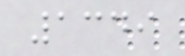1349
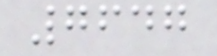7647
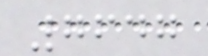7647
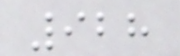928
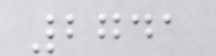2741
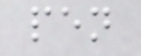pen
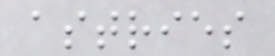astries
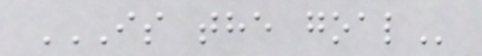IS THE GOAL
